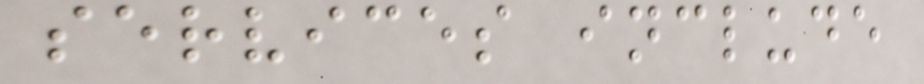services include
